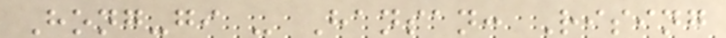Hong-gi - Hansan: Rising
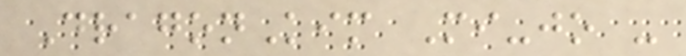DragonKim Mi-jo -
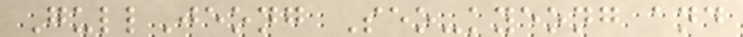GullJeong Seo-kyeong and
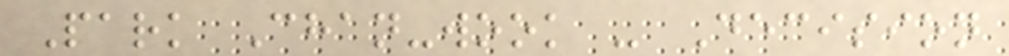Park Chan-wook - Decision
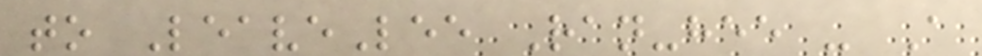to LeaveLee Ran-hee - A
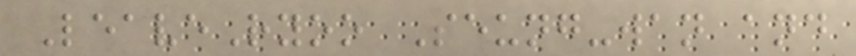LeaveRyoo Seung-wan and
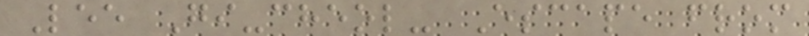Lee Gi-cheol- Escape from
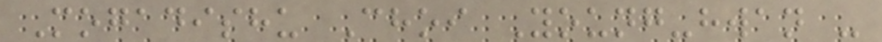Mogadishu Choi Young-hwan -
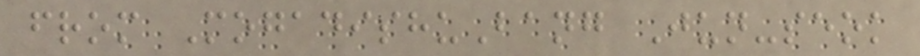from MogadishuBang Jun-seok
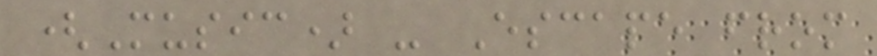(Music) - Escape from
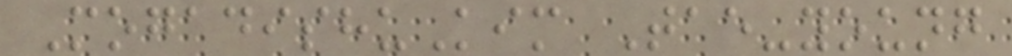MogadishuKim Tae-young
